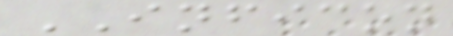INFICON
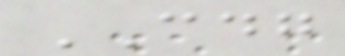CDG
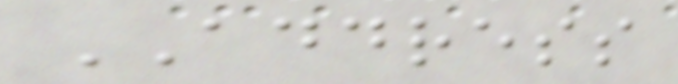ADDRESS
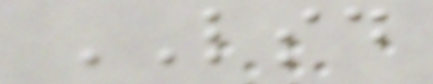LSD
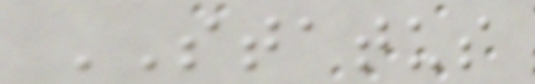STATUS
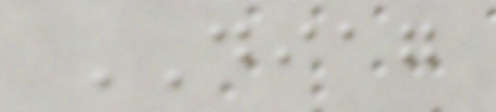DIAG
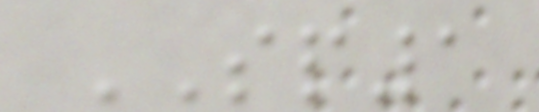SP1
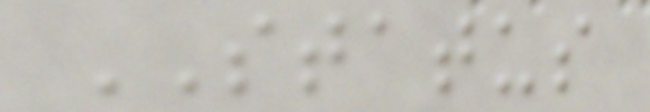STATUS
